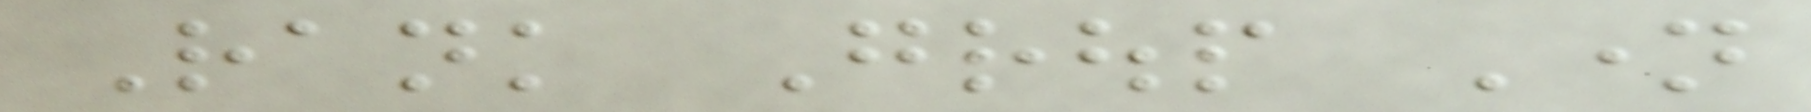Rank Group Name
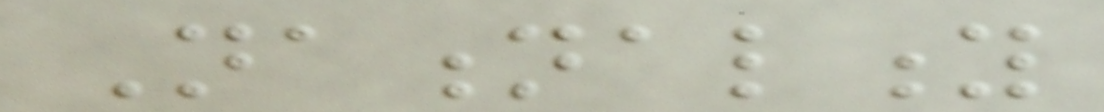Nationality
